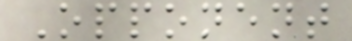Opponent
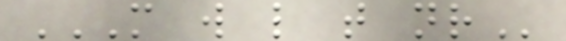M W L T NR
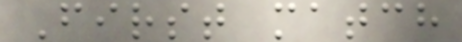First match
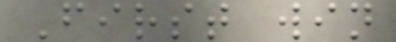First win
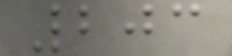203
